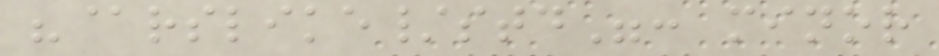"@rslike/std": minor
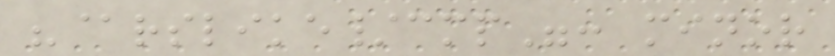"@rslike/cmp": minor
